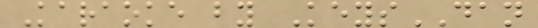Karaoke by KeysDAN
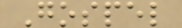Gospel
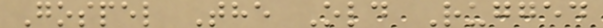Gospel The Old Rugged
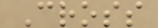Cross
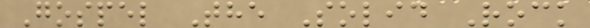Gospel The Solid Rock
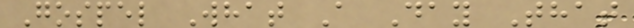Gospel What A Day That
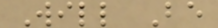Will Be
